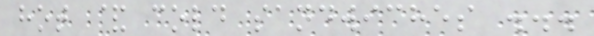hot & cold sandwiches ...
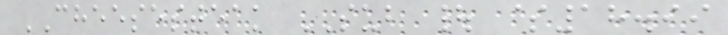CHEESESTEAK SUB | $18.99
